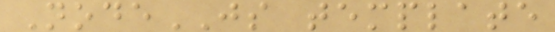NodeJS template
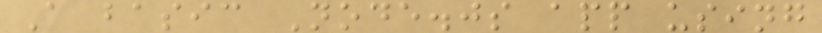A basic Node.js app using
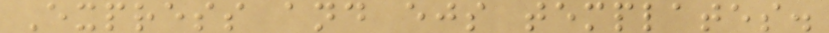Express and ejs templates.
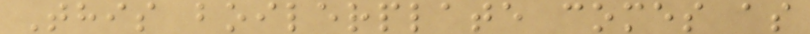This boilerplate comes as
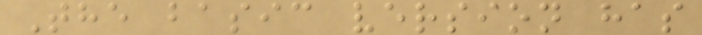The basic version has
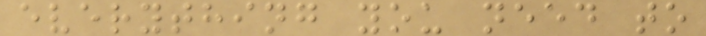everything you need to
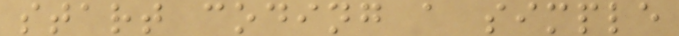start coding a simple
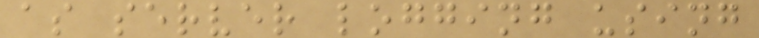as server logging using
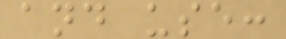and use:
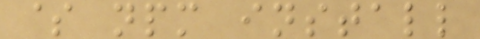$ npm install
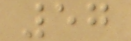57
